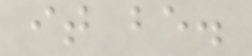it be.
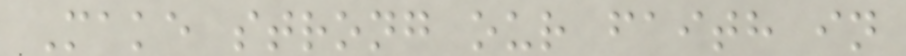Make strong our faith in
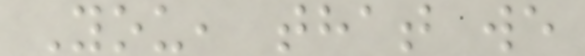You, that we
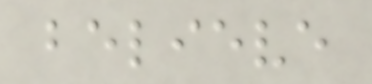believe
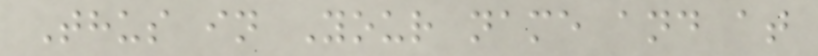Thus in Your name and at
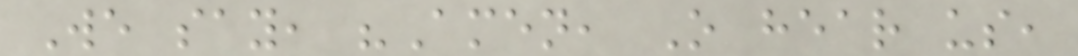We say, "Amen, O hear us,
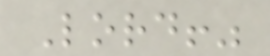Lord!"
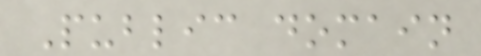Public domain
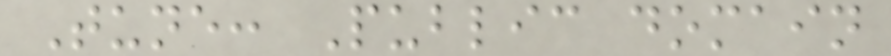Tune: Public domain
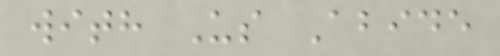with Us Abide
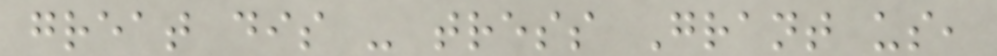great dis - tress Grant us,
